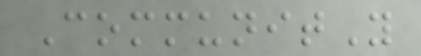CommunitY
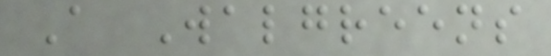A Walgreens
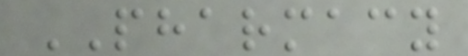PHARMACY
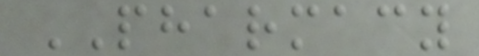PHARMACY
